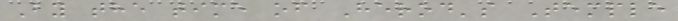By the time of Herod's Temple
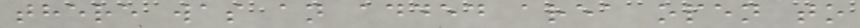there was an added area open to
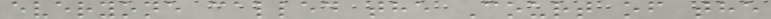everyone called the Court of the
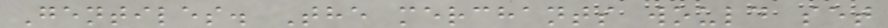Gentiles. The merchants would set
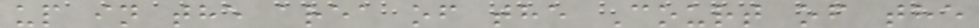up in the area of the Court of the
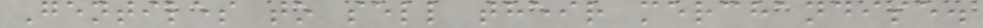Gentiles to sell their merchandise.
